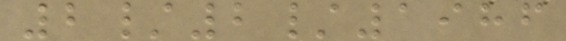2/2/1986
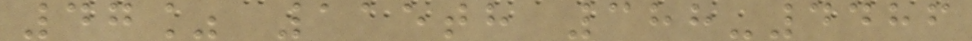47% 115th 388-4486
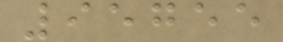95755
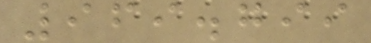969.799
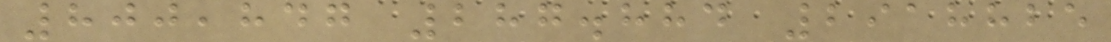800,847 287.884 2918825
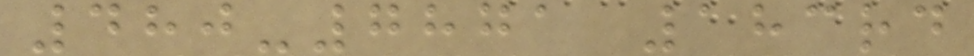480-7871 183rd
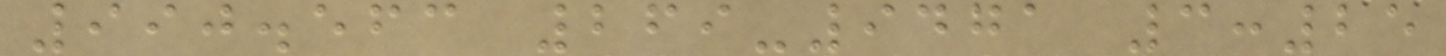990.563 269-9471 3:25
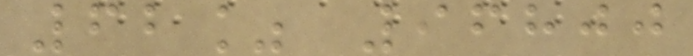62% 96800
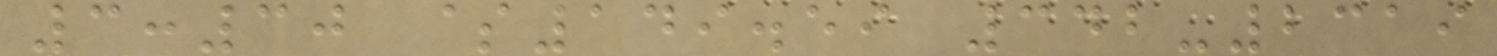3:30 $149.59 342-2319
